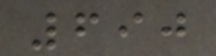690
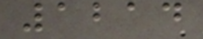1214
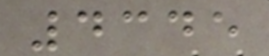4345
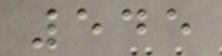545
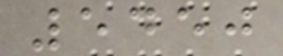5450
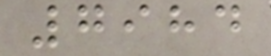7984
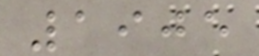1905
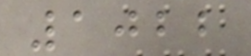1022
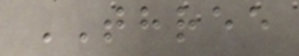THREE
